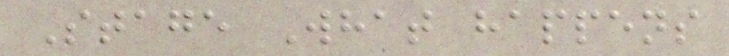Stage What happens
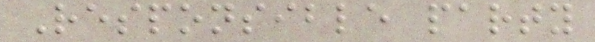Responsible party
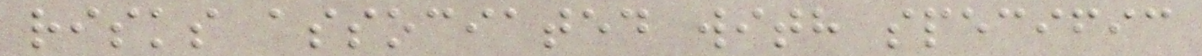risks associated with specific
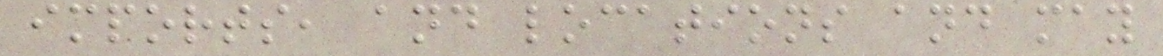imports, and locations and may
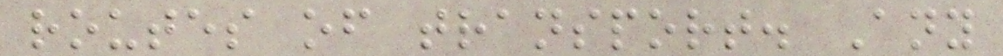routes of transport. Any
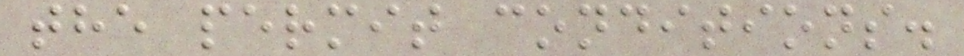the permit conditions.
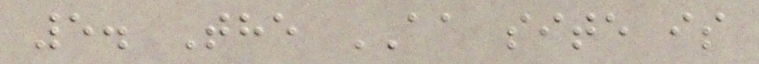5. The AA site is
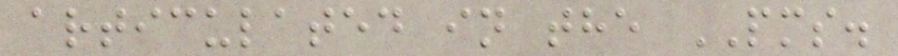articulated in the PMS.
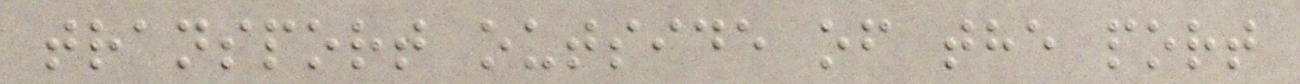transport outside of the port
